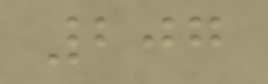207
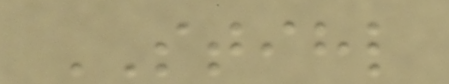STIHL
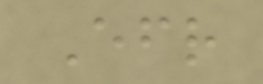Efr
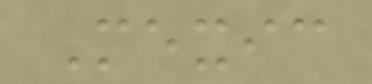Mexic
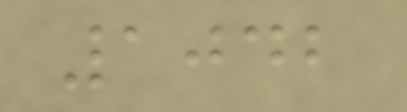1042
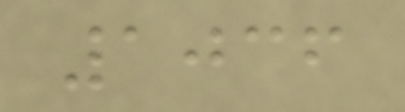1036
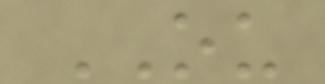OU
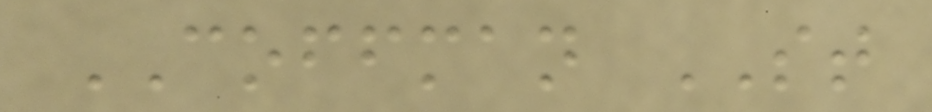COFFMAN ST
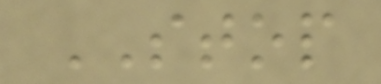STOP
